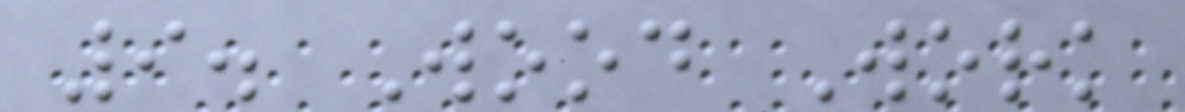9. Wood Work
